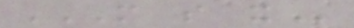M S X
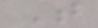T
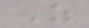Z
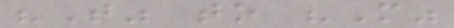"T" to "M"
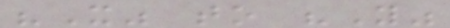"X" to "Y"
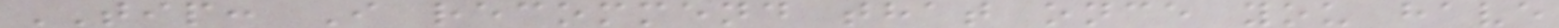TIP: I recommend that once you have
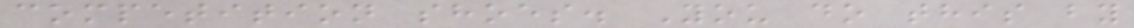competition shoes. You do this by
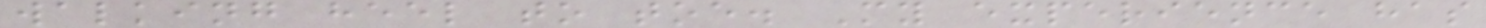walking heel to toe. My experience has
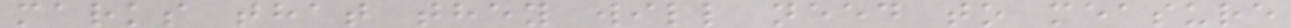marks that they will need to measure
